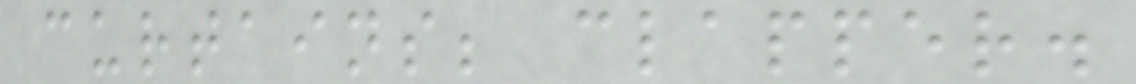curtains; clapper.
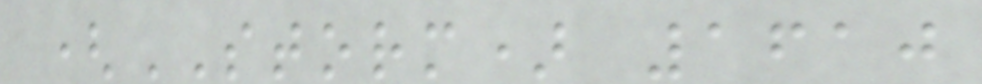(STORM) 1610
